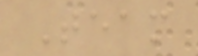Team
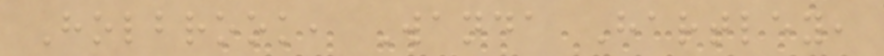Holbrook, Wanda Hartley,
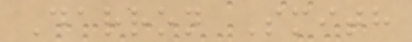Darron Smith
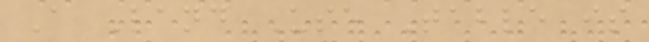A Land Use Table is
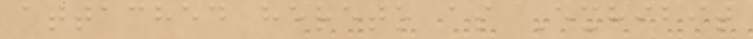attached hereto as Exhibit
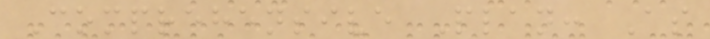Comprehensive Plan: As
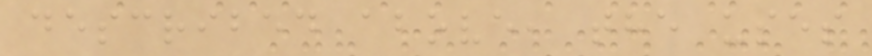described above, the uses
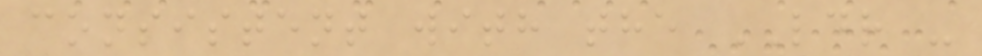consistent with the LDR -
